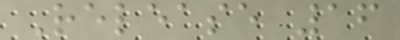Release 16
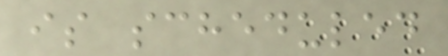is scheduled
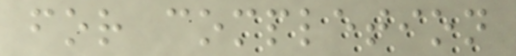for completion
